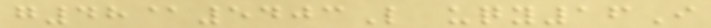g48@5403L uqy16I
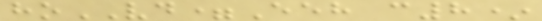hoVD=Eeh c8*
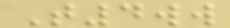T4ww
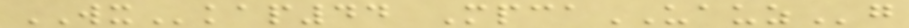WXkap44 MpcaUAUZg
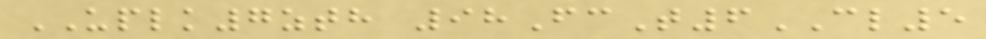UPLK7zth 98FcT6CL5
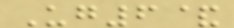Ug6&
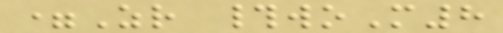=Zr #woM8
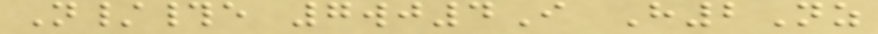N/#e 7wj4I H2Nz
